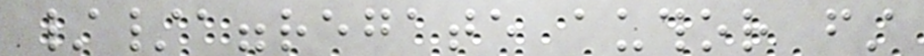//aggregate author first
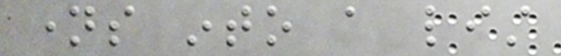names into a list
